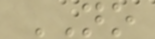NO
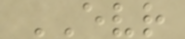EVR
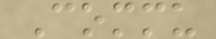Commu
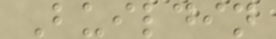Buildin
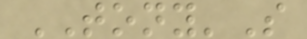TONY'S
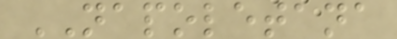NAPOLETANA
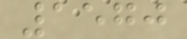1570
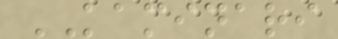KAMINARI
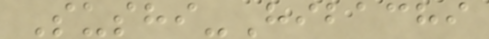Sushi-Hibachi
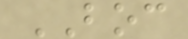BOC
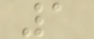1
